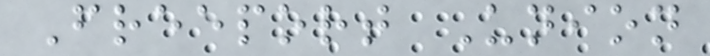Freeport Union
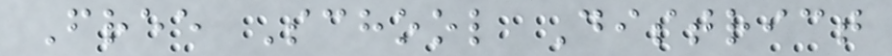Free School District
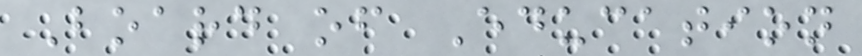Board of Education
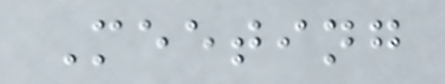Meeting
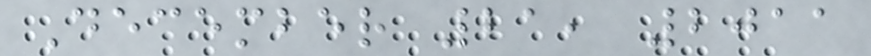December 21, 2011
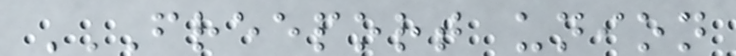FREEPORT UNION
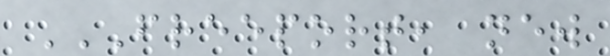FREEPORT, NEW
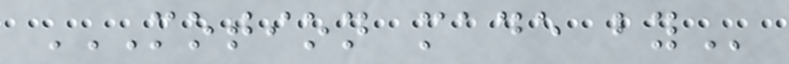MOTION MADE BY
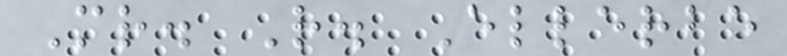Mr. R. Ellerbe
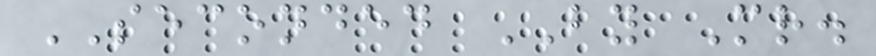SECONDED BY Mr.
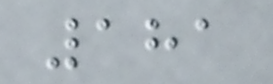181
